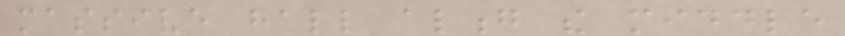massive hall along the middle
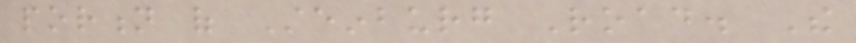portion of Steinburg Road. The
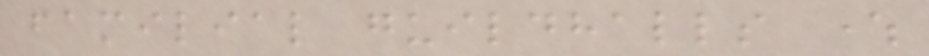familial guildhalls where
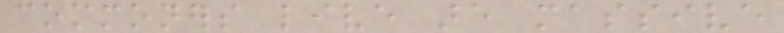commoners live are massive
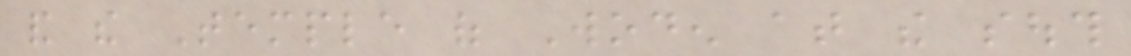and the Temple of Woden at the south
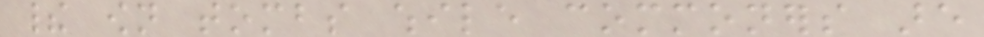their own tombs while commoners are
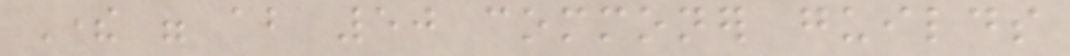There were about 50 commoner guilds
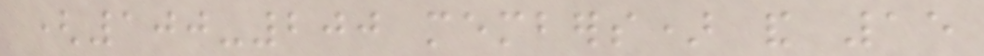(100-200 members) and 15
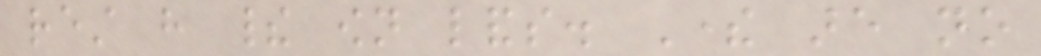rest have their own lands. There are no
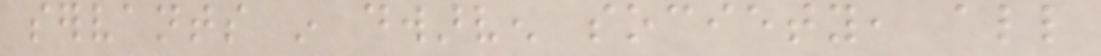servants in dwarven society, all
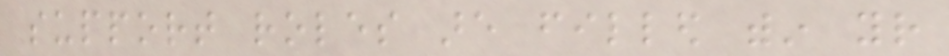support roles are filled within your
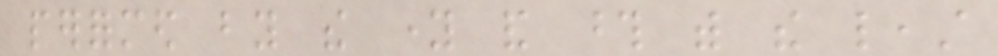performed by the young and those with the least
